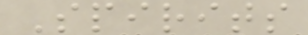Spirits
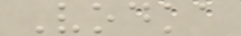Vodka
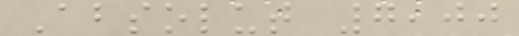Absolut 7,00
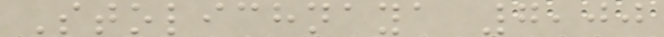Stolichnaya 7,00
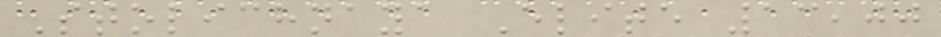Stolichnaya Elite 13,00
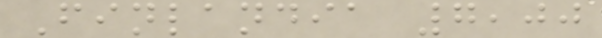Finlandia 7,00
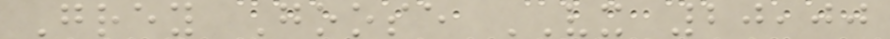Grey Goose VX 20,00
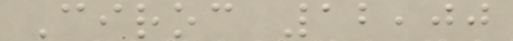Ciroc 12,00
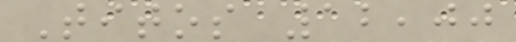Titos 12,00
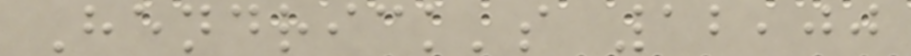Hendrick's 12,00
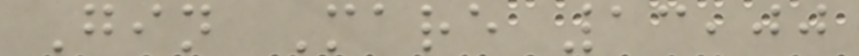Gin Mare 13,00
